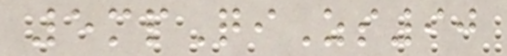5mpQiZs90
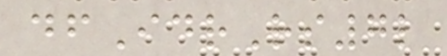dfIdrRs7l
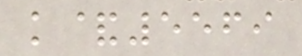k&5569
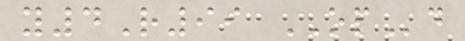y4R99 OPd
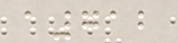a712
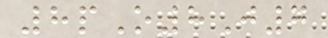8pO8J7
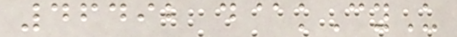46492 d@kCyU
